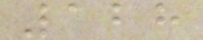128
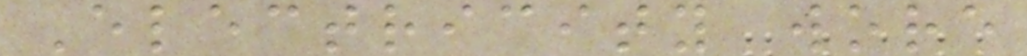Electricity wore
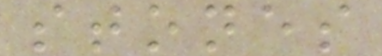stones
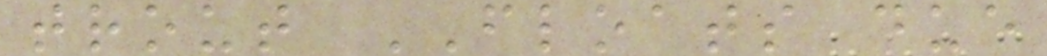trout FLOATS due
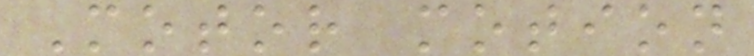Motor motion
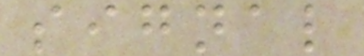signal
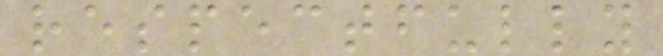respectfully
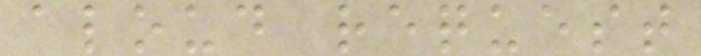aloud request
